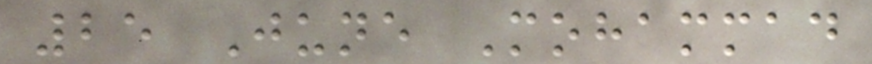25 June Mohammad
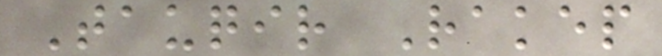Tauqir Rakep
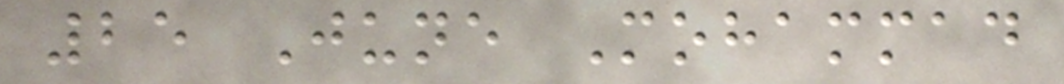25 June Mohammad
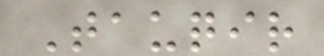Tauqir
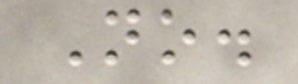No.
